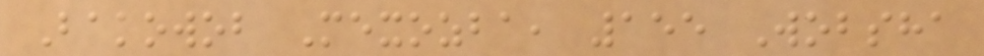Bakowob Mexozba, 155 Wobsha
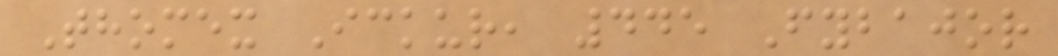Thomex Ickur, 445 Fybajor
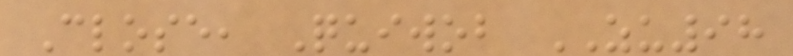Close, Quiwob ZU98
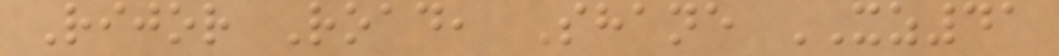Rijor Road, Shane XZ41
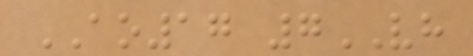AO17 7VH
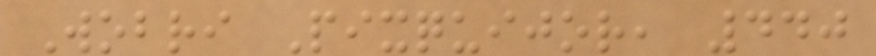Wobri Pixquijor, 440
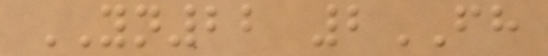YN22 2FH
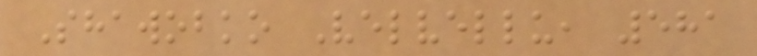Shawobko Velvellu, 581
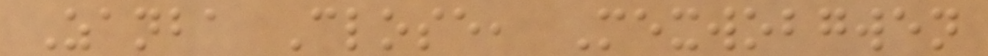Zanba Close, Mexwobgwen
